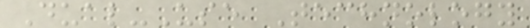Dual-Use Technology
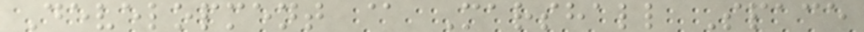Development @ Marshall Space
